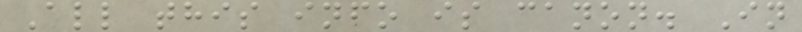All this info is canon. In
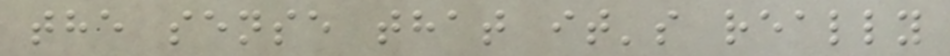the sense that it's really
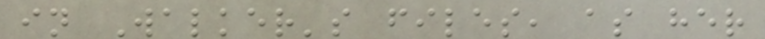in Walker's files, as her
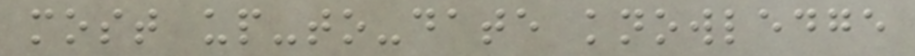most up-to-date knowledge
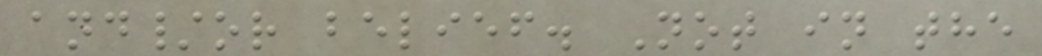and/or belief. Not in the
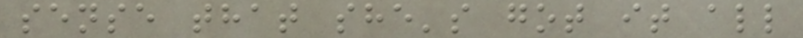sense that she's got it all
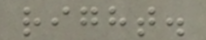right.
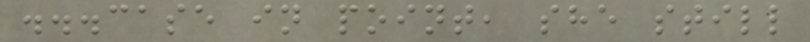...case in point, she still
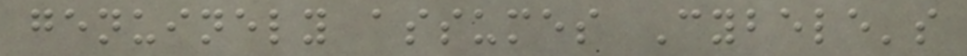genuinely assumes Cybele's
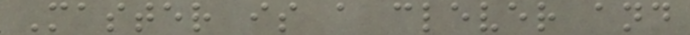Master is a clever and
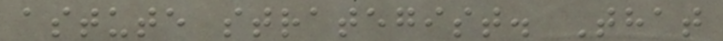astute strategist. That
